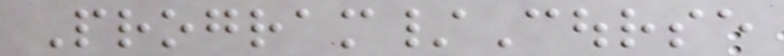Program/Course
